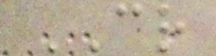CR
